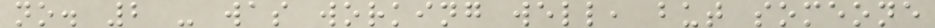no. 2 - was working well, but someone
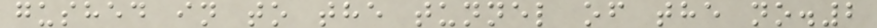gushed in to the tunnel of the no.2
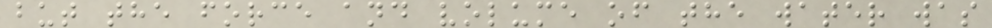but the force and volume of the water was
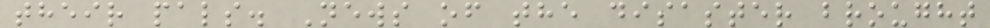their pals. News of the disaster brought
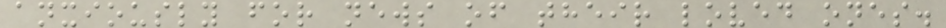anxiously for news of their loved ones.
